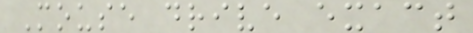Mouse drive exact
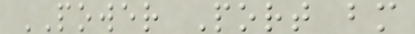POWER Port bm
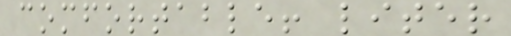comfortable! liter
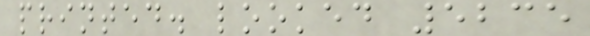printed. looked 5235
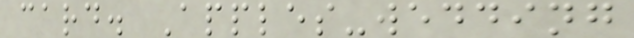card. Apples-wedding
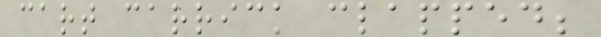cart carrick clapped;
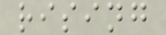rising
